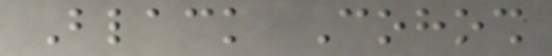Black Cohosh
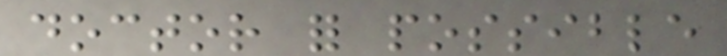doctor for possible
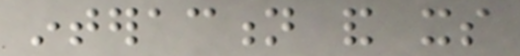interaction and its
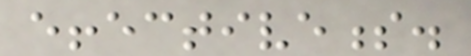effectiveness.
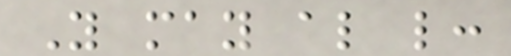You may also like:
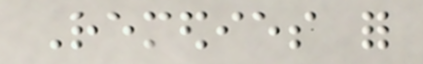Remedies for
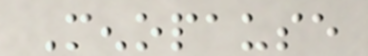Menopause
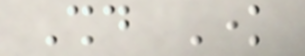Should Know
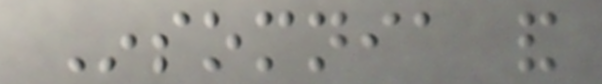Insomnia and
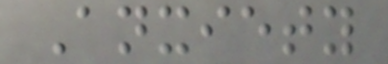Anxiety
